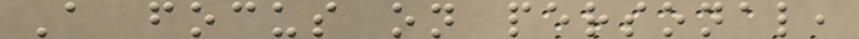A focus on personal,
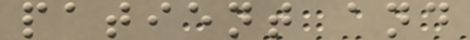patient and
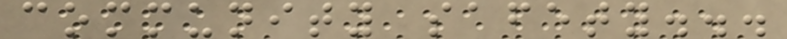community safety...
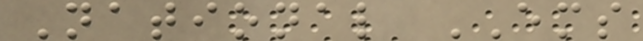National EMS
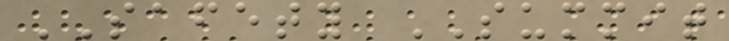SAFETY SUMMIT
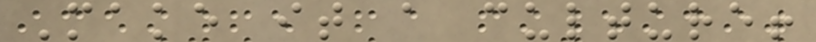Make it a culture!
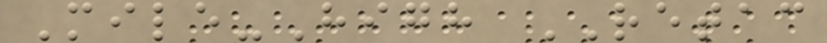Mile-High RETAC
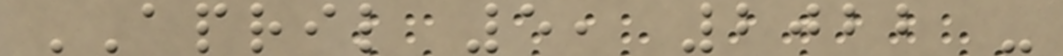APRIL 5, 2022 -
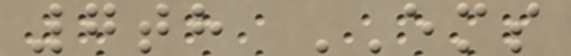7th EMS
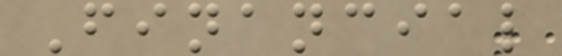Financial
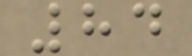84
